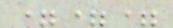===
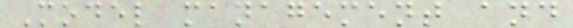Model management and
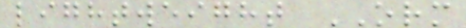lightweight ORM
